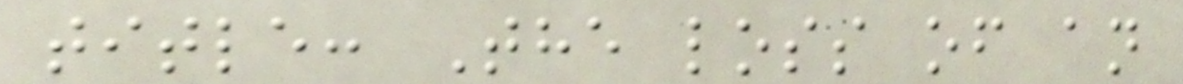title: The loss of an
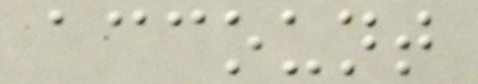account
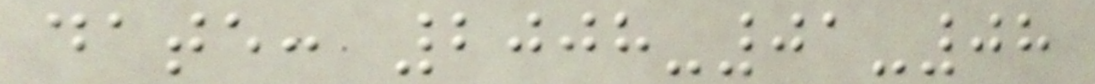date: 2008-01-08
